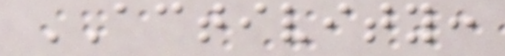ACTIVITY:
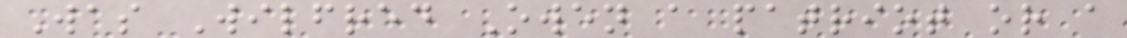Was Wilfred Owen a patriot or a
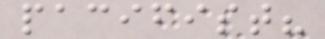pacifist?
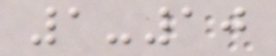1-10
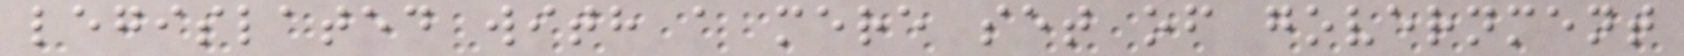legislated with a mere set of government
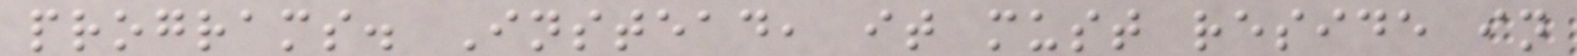programs. Instead, it must reside in
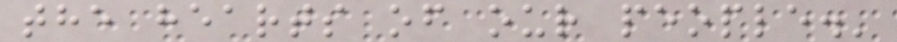the hearts of our people.'
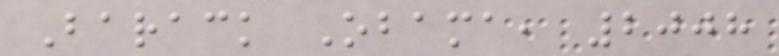Barack Obama, 2008
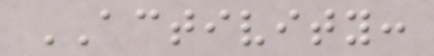ACTIVITY:
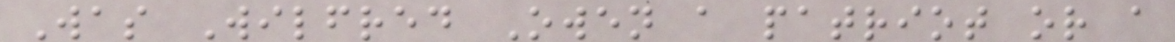Was Wilfred Owen a patriot or a
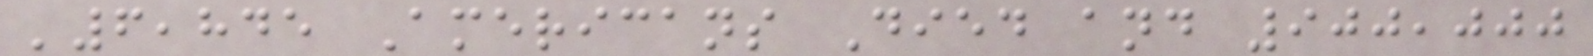'6,845 Americans Died and 900,000
